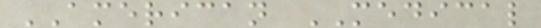AMERICAN MEDICAL
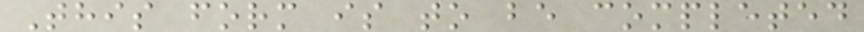This form is to be completed
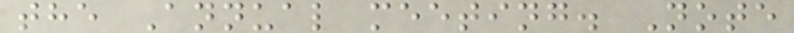the Annual meeting. Note
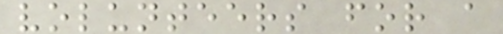volunteers for a
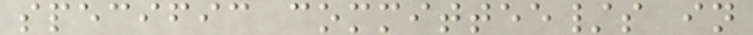specific committee/s in
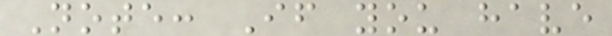Note: If you have
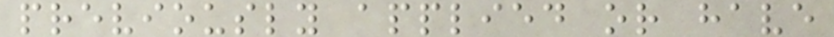previously applied or have
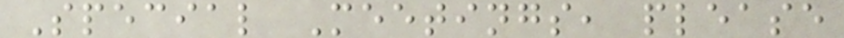Special Meetings, please
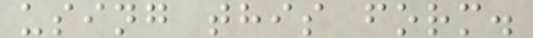using this form.
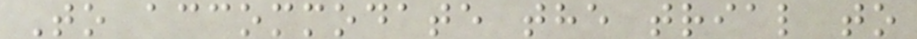To accommodate the trial to
